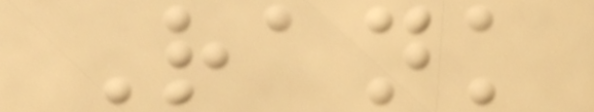Rank
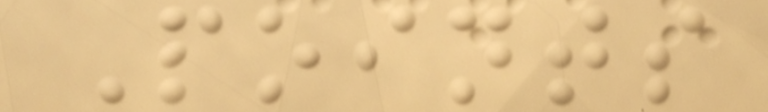Points
